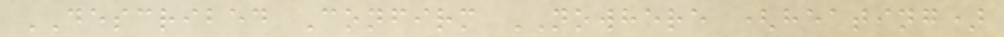DESCRIBED Confirm NOWHERE (heating)
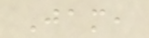Jam,
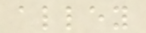alley
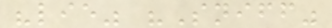"lie" "Sniff"
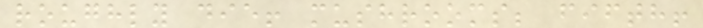roughly die! mushrooms; fifth!
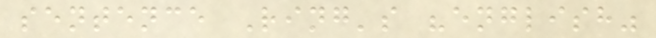sentence Ring's "english"
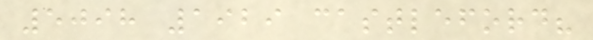5098 1929 castleford?
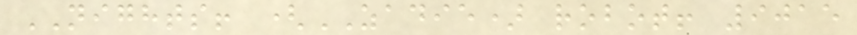NIGHTS! (ZADIE) robot! 9015
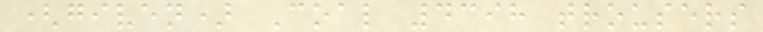(given) Coal 4398 trousers
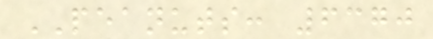PEANUTS: 6370
